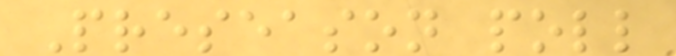Preseason poll
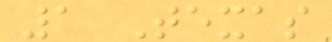1 Texas
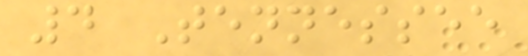4 Tennessee
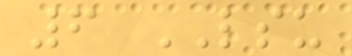6 LSU
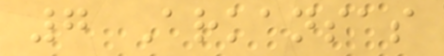7 Arkansas
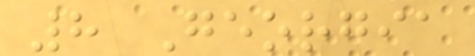8 Georgia
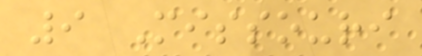9 Missouri
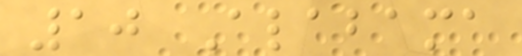10 Alabama
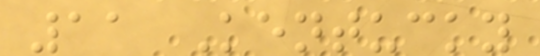11 Kentucky
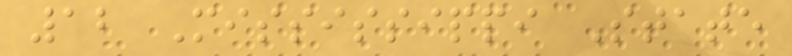12 Mississippi State
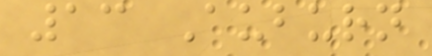13 Auburn
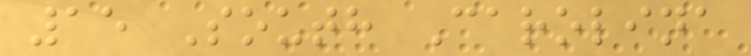15 South Carolina
